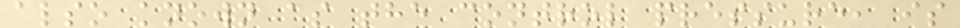also known as the control pressure, is
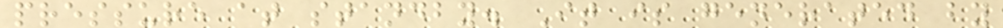pressure at standby. It is generated by
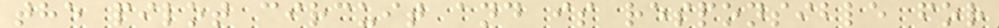the pilot circuit and is responsible for
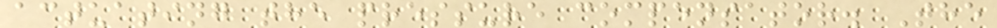actuating the pressure compensator. The
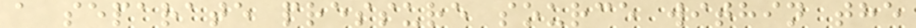a separate pressure source within the
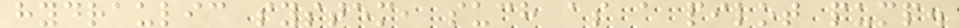hydraulic system, such as a pilot pump.
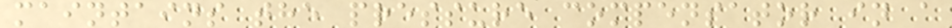maintains the pressure compensator in a
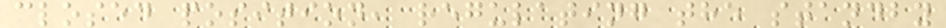closed position, regulating the standby
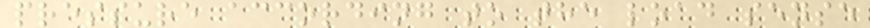pressure according to the load sense
